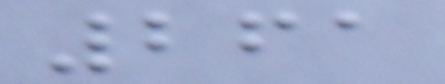261
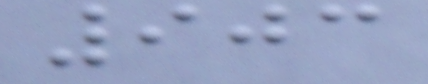903
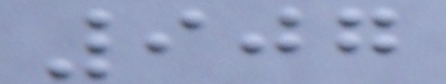907
